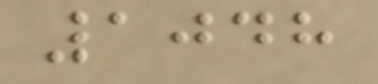1048
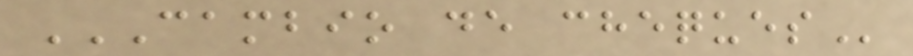CAMBIO DE CHEQUES
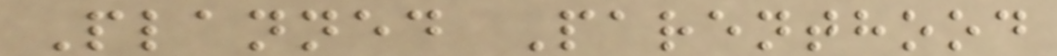Planned Parenthood
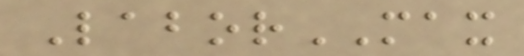LaborMAX
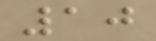10
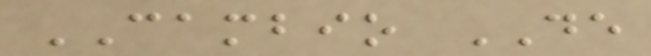CAMBIO DE
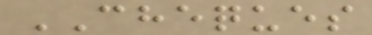CHEQUES
